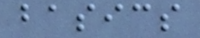basics
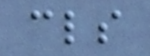cls
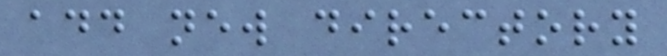add new directory
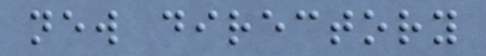new directory
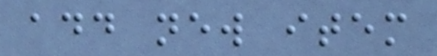add new item
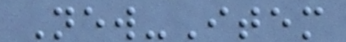New-Item
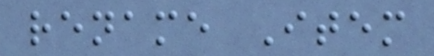rename Item
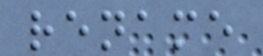rename
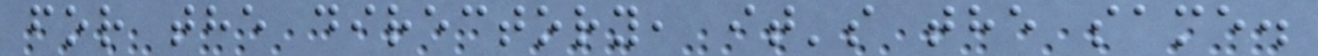for the directory, it's the same.
